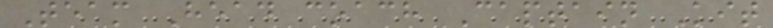Team Head coach Captain Kit
